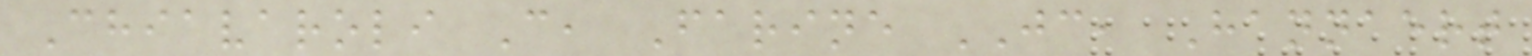Chiavaroli C, Farine JC, Hannaert
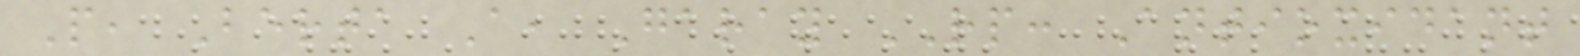P, Berta A, Garay RP: Antioxidant
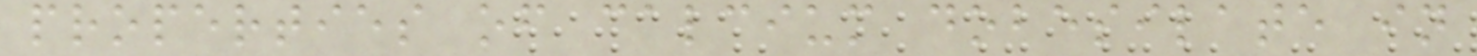properties of calcium dobesilate in
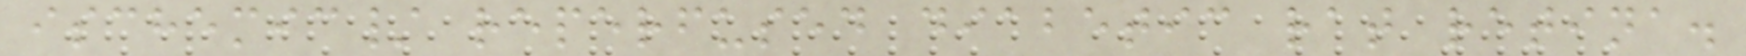ischemic/ reperfused diabetic rat retina.
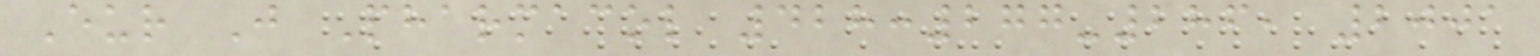Eur J Pharmacol 428:277-286, 2001
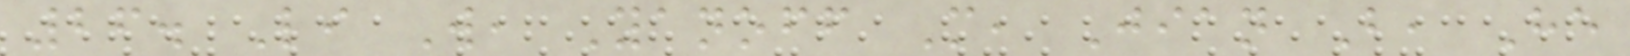26. Li W, Yanoff M, Jian B, He
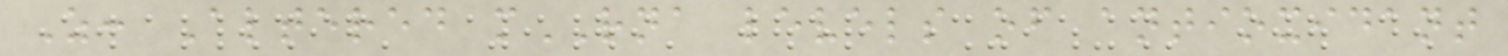Z: Altered mRNA levels of antioxidant
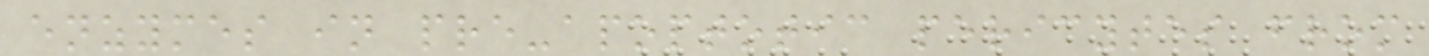enzymes in pre-apoptotic pericytes from
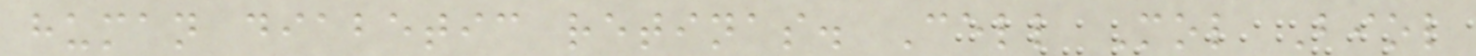human diabetic retinas. Cell Mol Biol
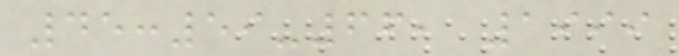45:59-66, 1999
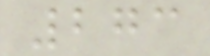273
